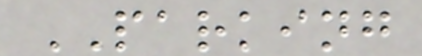PARKING
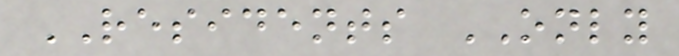RESIDENTS ONLY
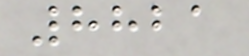8821
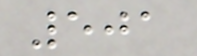501
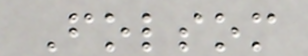Folsom
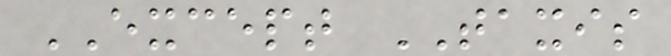EXCEPT TAXIS
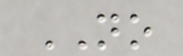NO
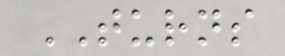TURNS
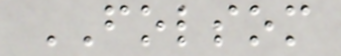FOLSOM
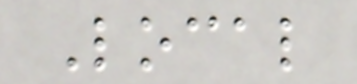Local
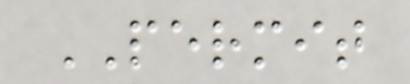PERMIT
